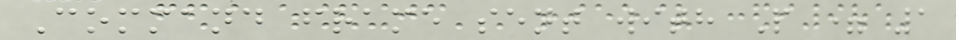Command frame sent with P = 1
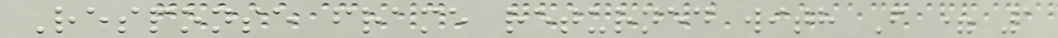Response frame returned with F = 1
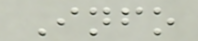Info
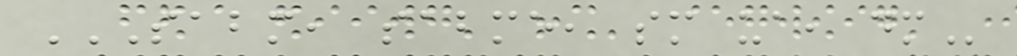SABM, SABME, SM UA, DM
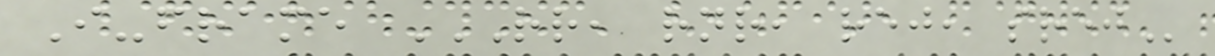I-frame RR, RNR, REJ, SREJ
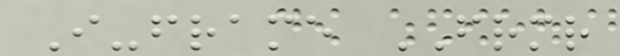I-frame FRMR
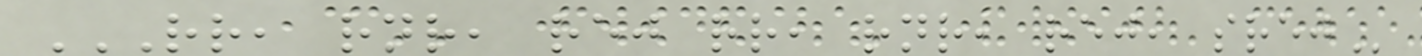RR, RNR, REJ RR, RNR, REJ, SREJ
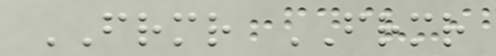FRMR FRMR
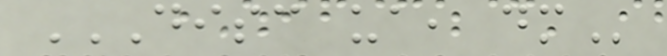DISC UA, DM
